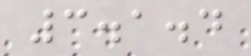3.1.4
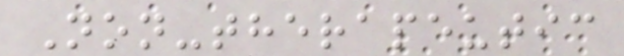Non-therapeutic
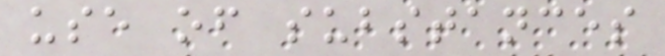use of substances
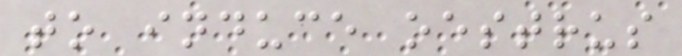to induce oestrus
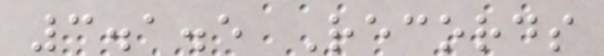3.1.5 Records
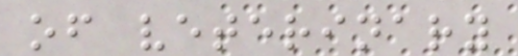of veterinary
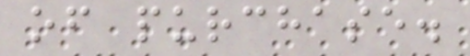of purchase.
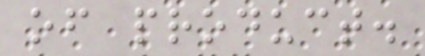of product.
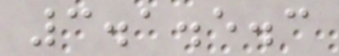3.1.5.3
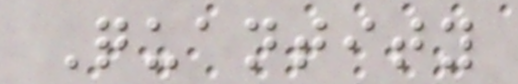Quantity
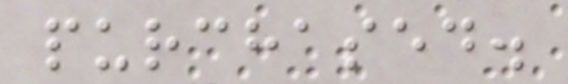purchased.
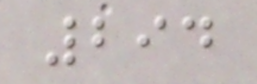294
